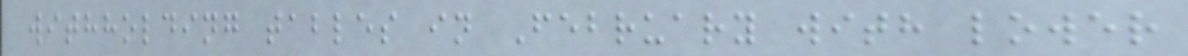withholding tables in February with lower
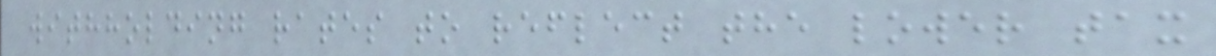withholding rates to reflect the lower tax
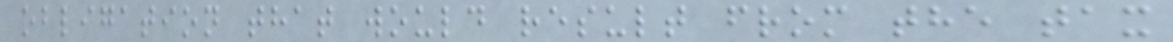obligation that would result from the tax
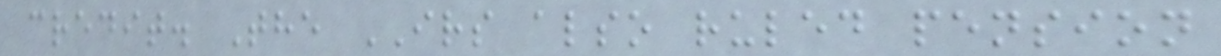credit. The IRS also ruled pension
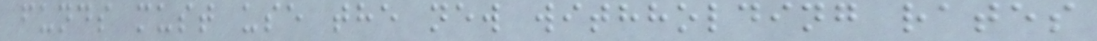funds must use the new withholding rates
